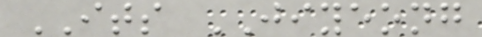ITS JIYEONG
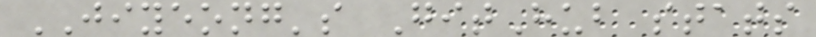JIYEONG's GitHub stats
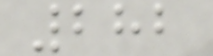282
